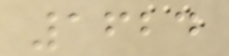1624
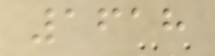1618
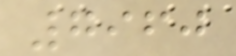7960
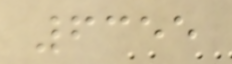6355
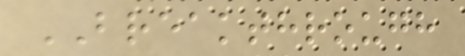BREAKTHROUGH
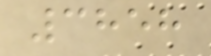3858
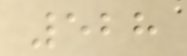528
